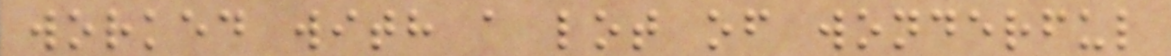worked with a lot of wonderful
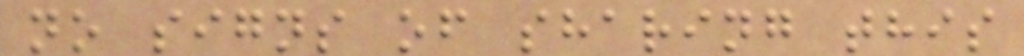no signs of sharing this
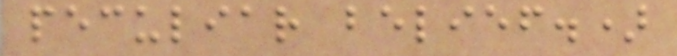peculiar belief.)
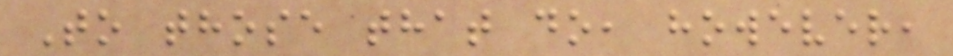To those that do, however,
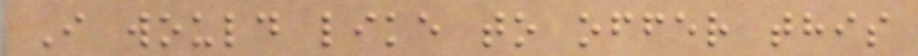I would like to offer this
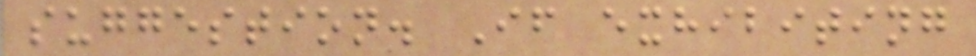suggestion. If exhibiting
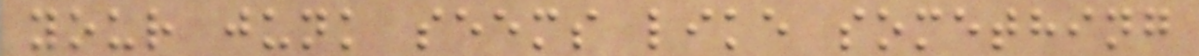your junk seems like something
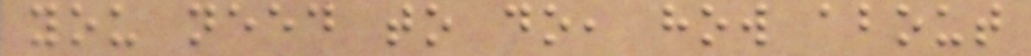you need to do, how about
